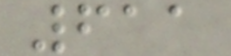611
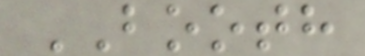BOOTH
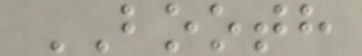BOOTH
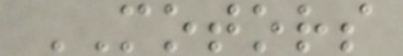MOTORS
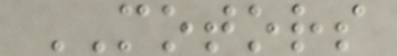MOTORS
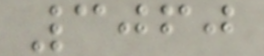3060
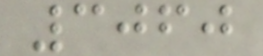3060
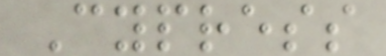Cypress
